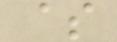$
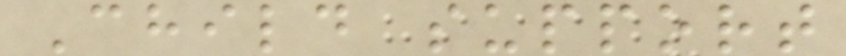Child support
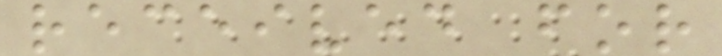received for
